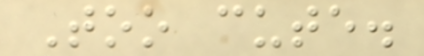Too cute.
